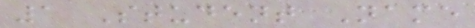1 Student Name
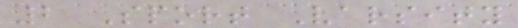2 Sport Varsity
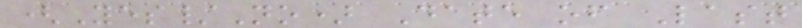(Yes/No) Date of Last
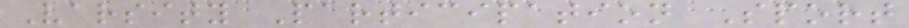Varsity Participation Sport
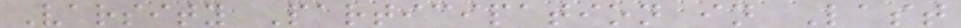Varsity Participation in Last
